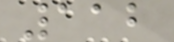112
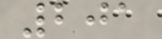201
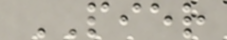PIER
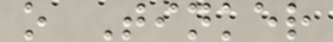o Tinker
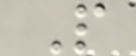P
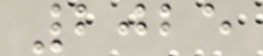2025
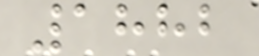1882
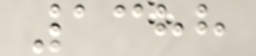1388
